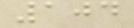104
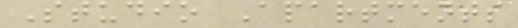Studio Apartments
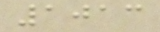1013
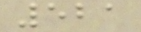521
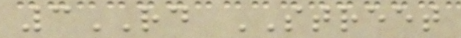3RD STREET
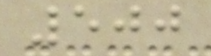500
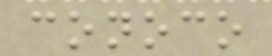conoco
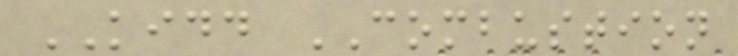KIDD COMBUSTION
